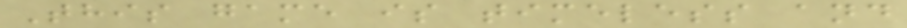This game is timeless and
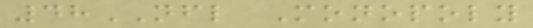48NFL Monopoly
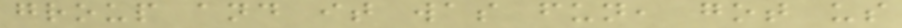group and it was fun, got us
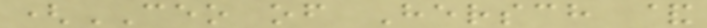(CEO of Hersch &
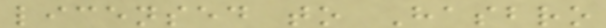licensed to Hasbro
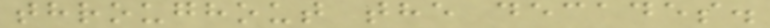throughout the decades.
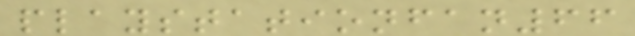playstationfan66
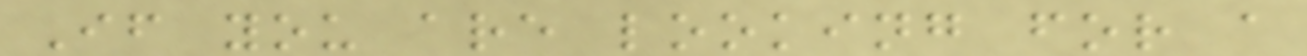If you are looking for a
